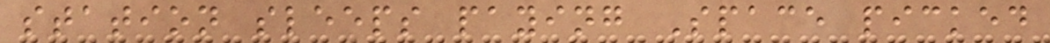station sleeps paying Space picked
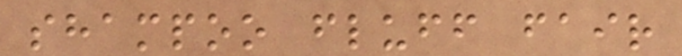shampoo fluff fair
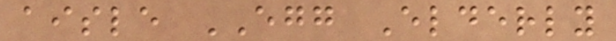aisle EGG Elderly
